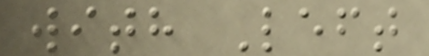with Left
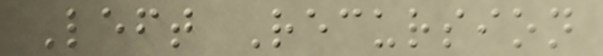Left Recursion
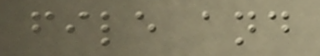file and
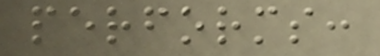performs:
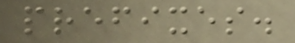prefixes.
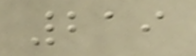219
